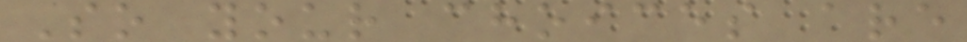So your choices are
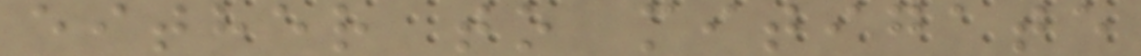either to mitigate
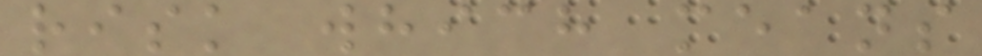risk which means
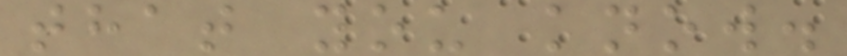that you know.
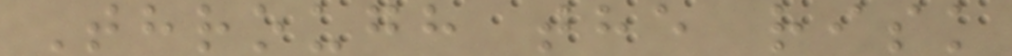Through the risk
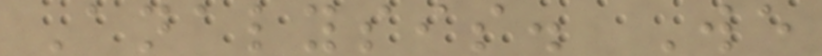Analysis. We
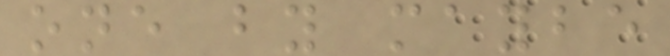one by maybe
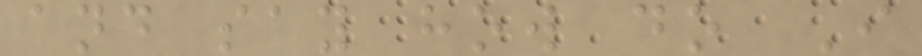and say how do I
